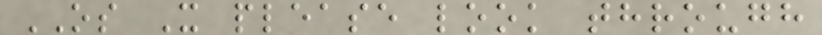OS X please look through
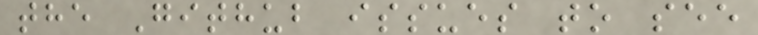the Github issues to see
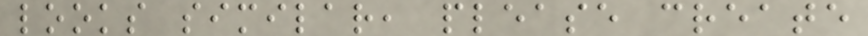looks similar, please create
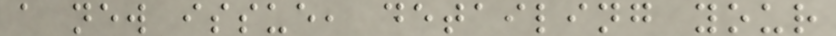a new issue, detailing your
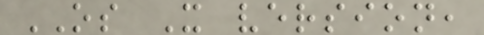OS X version,
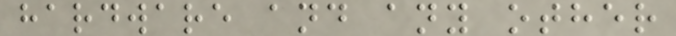hardware and any other
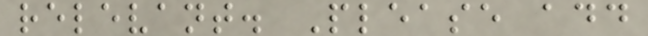relevant. Please add
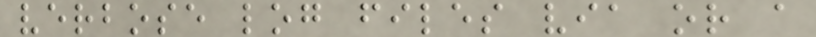verbose log files via or a
